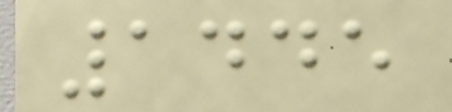1445
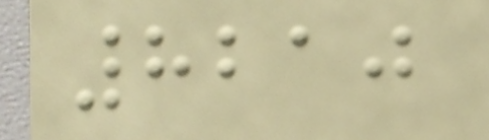8210
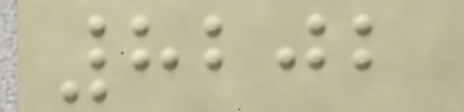8202
